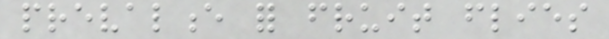prevalence for fruit flies
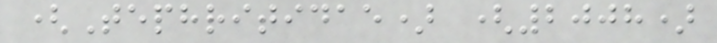(Tephritidae) (2008)
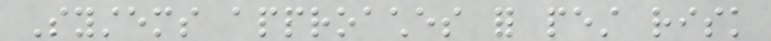Systems approaches for pest risk
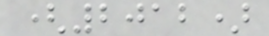(2012)
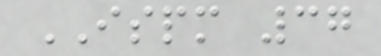ISPM 37
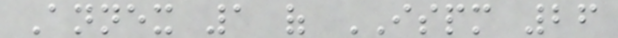Annex 1 of ISPM 26
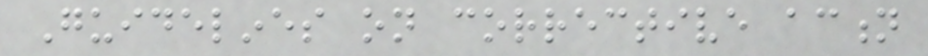Guidelines on corrective action
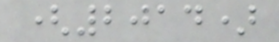(2014)
